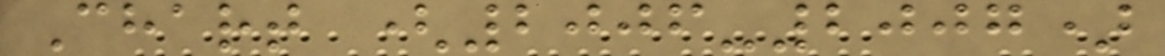Chart (2006-2007)
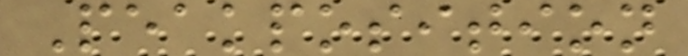Peakposition
